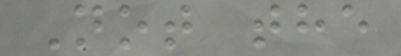Not the
